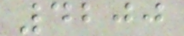4200
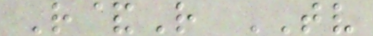R&R TV
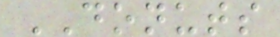DONUTS
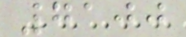7100
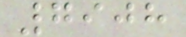7908
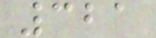321
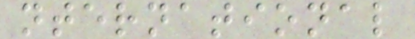nternational
